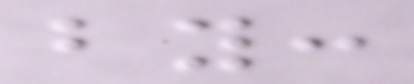by:
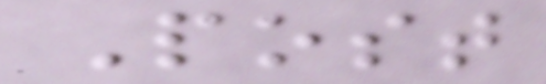Post
